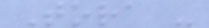Tora -
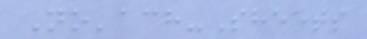No'ach-Sheets
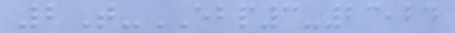2T-EBP3-23,24
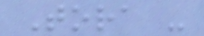Tora -
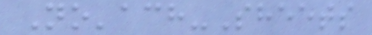No'ach-Sheets
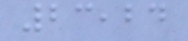23,24
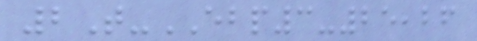2T-EBP3-25,26
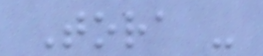Tora -
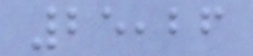25,26
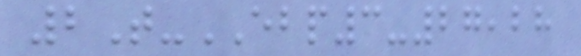2T-EBP3-27,28
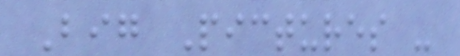Big Pictures -
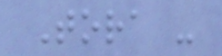Tora -
